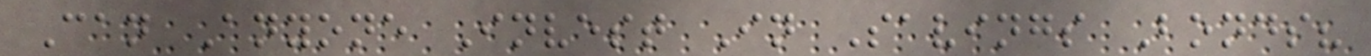Can Anyone Invest In Savings Bonds?
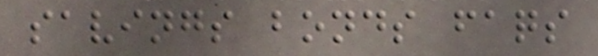savings bonds faqs
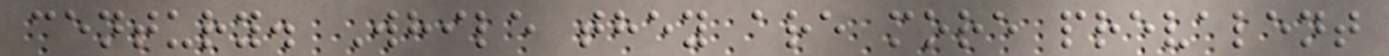century. While they are more prevalent
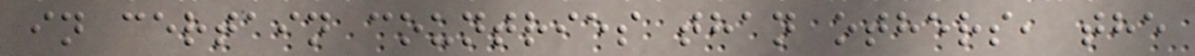in certain countries than others, the
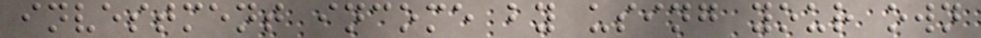investment income by using your own
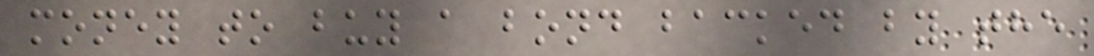money to buy a bond backed by the
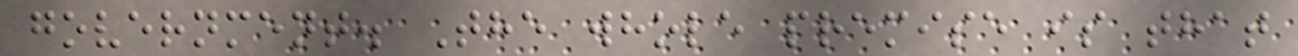government. The whole premise is that
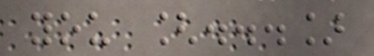you [...]
